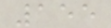155
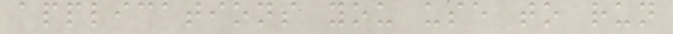applications you use to run
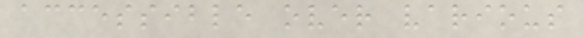accessible over various
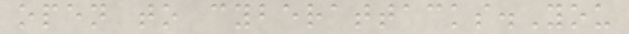open to cyberattacks.You
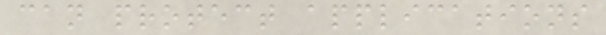can protect applications
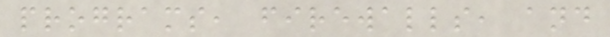programs, firewalls, and
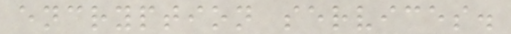encryption services.
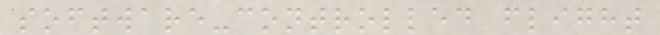software-controlled flight
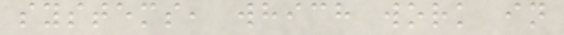systems, which work in
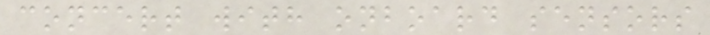concert with onboard sensors
